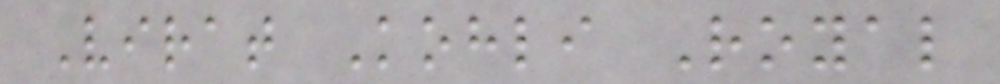Virat Kohli Royal
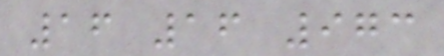16 16 973
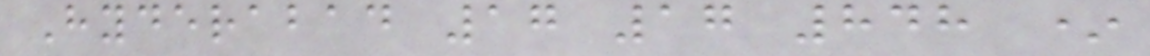Hyderabad 17 17 848 *
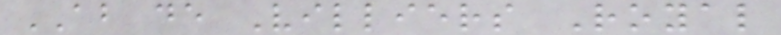AB de Villiers Royal
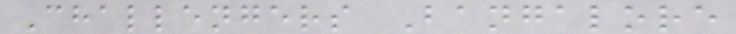Challengers Bangalore
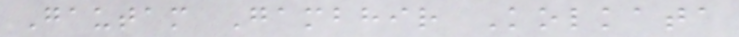Gautam Gambhir Kolkata
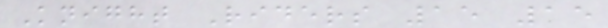Knight Riders 15 15
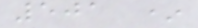501 *
